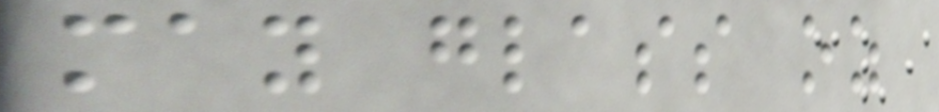may glass oz
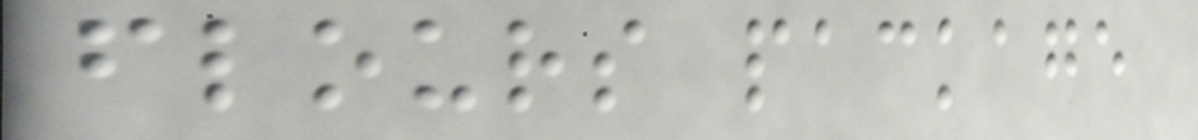flours package
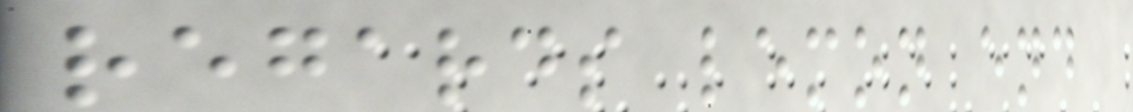regards lemon end
